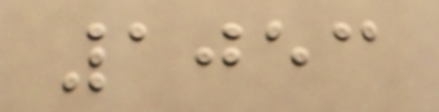1053
